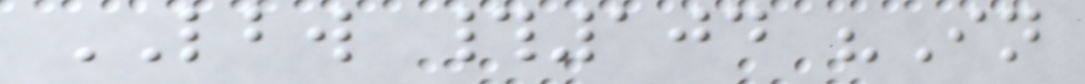LBW #104 "In
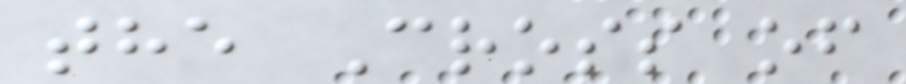the Cross of
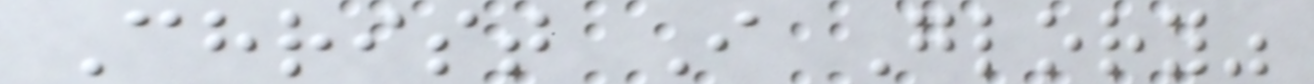Christ I Glory"
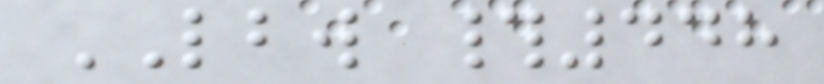LBW #448
